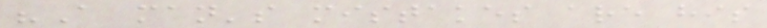"A man's mistakes are his
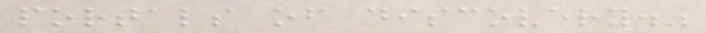portals of discovery."
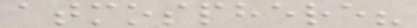atmosphere?
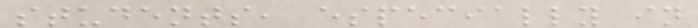students, especially in
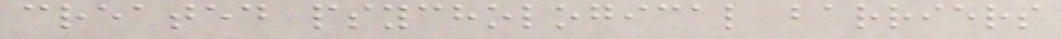created psychological barriers
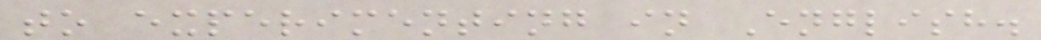to experimenting in English.
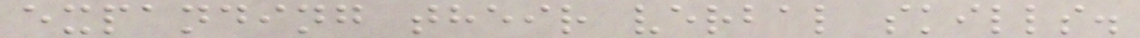expanding their verbal skills.
